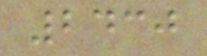2430
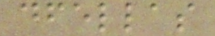dfellas
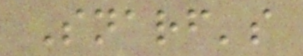Snarf's
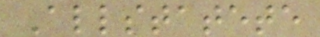Allstatete
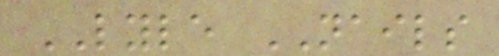LYLE NAILS
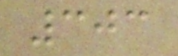303
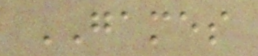GAMES
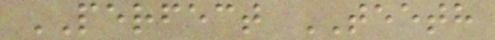PERFECT TEETH
